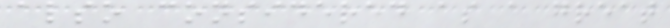also considered as a great
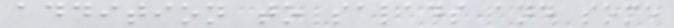addition to salads and some
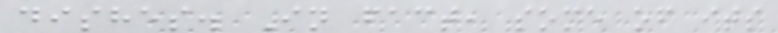dishes. In fact, some of its
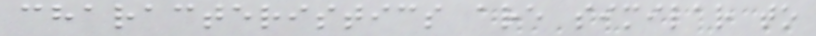characteristics are similar to
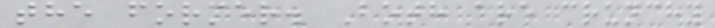the former. Both are crunchy
